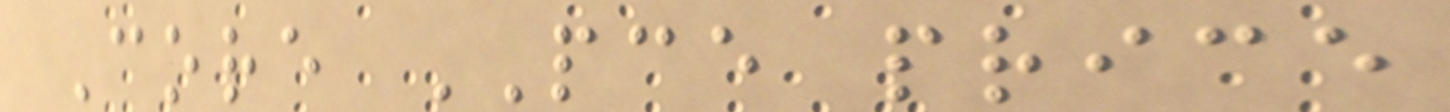Core PCE price
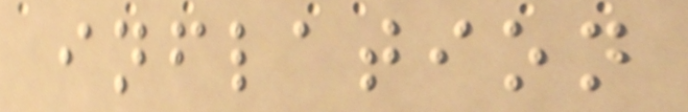inflation
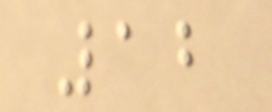12
